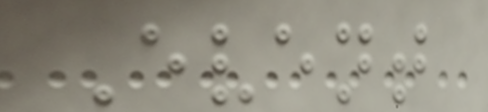Event
